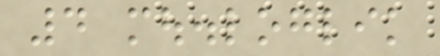4 mou.loglik
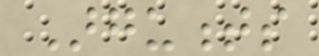Arguments
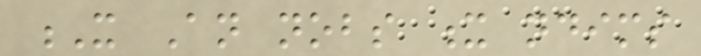X An nobs x ndims
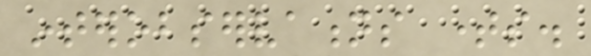interobservations times.
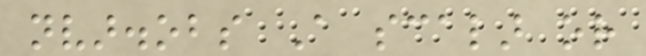nvar.obs A scalar or
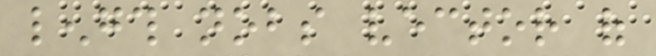length nobs vector of
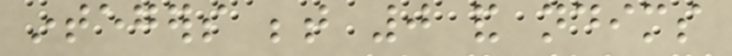integers between 0 and ndims
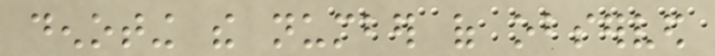denoting the number of observed
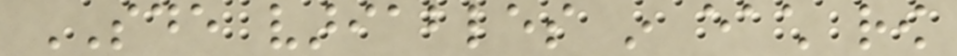SDE variables in each row
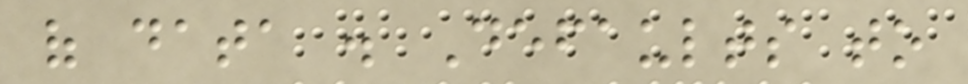of data . Defaults to
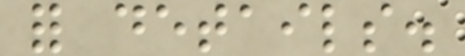for details.
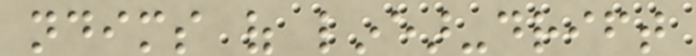ndims of linear-drift
